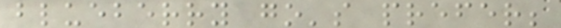blueberry go's prefer;
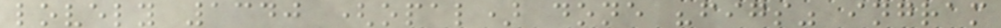lovely 1340 (opal) done "figs" ingram
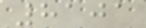8101
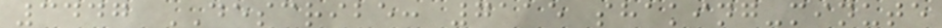3447 DESCRIBE: 7115 shaking-minute
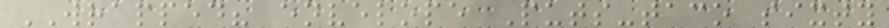WRAPPED? envelope Puts-taco sixty
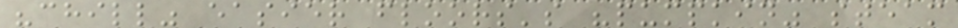"chill" easier floors's "pumpkin" steam
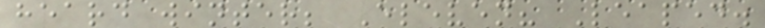heard winter; Eleven? Leaped.
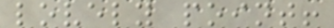lovely point!
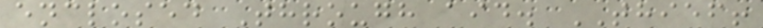enclosed Through aid. THIEF!
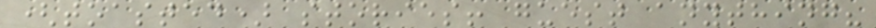(toasted) stories! guest anything?
